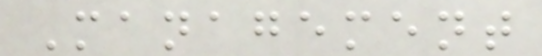Management
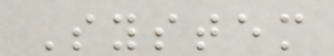System
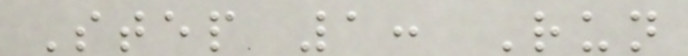Step 1: Run
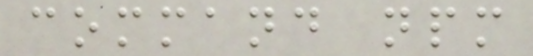command npm
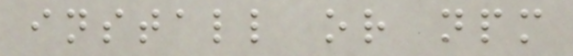install or npm
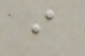i
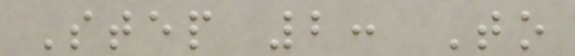Step 2: To
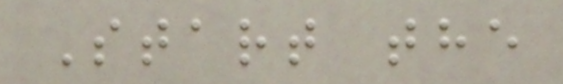Start the
